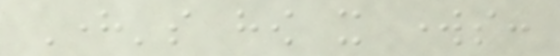Here's how it works:
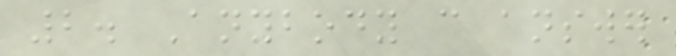2. Anybody can answer
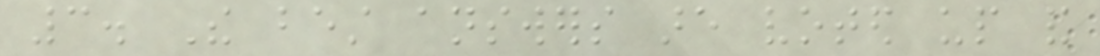3. The best answers are voted up and
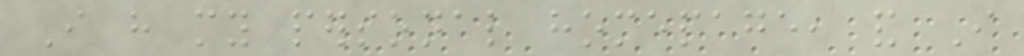I have my personal homepage, and I
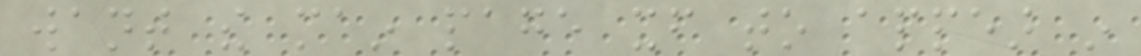want the main page itself to appear in
